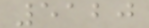5120
